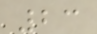23
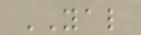YAL
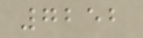7252
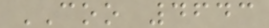COO 4643
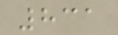831
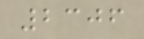2306
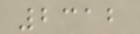2312
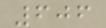606
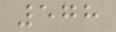578
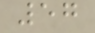57
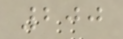200
